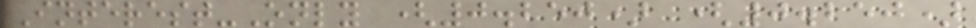Interest-Only (0.250) (0.250)
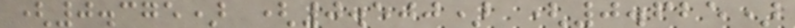(0.375) (0.500) (0.625)
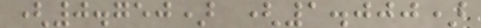(0.750) (1.000)
